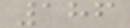186
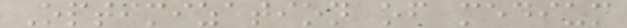Optimization of medium
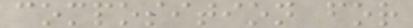composition for
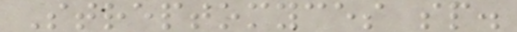Streptomyces sp.
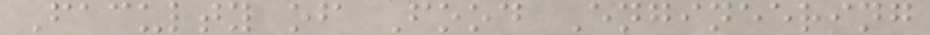Faculty of Food Engineering
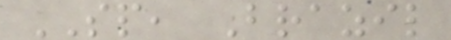SP, Brazil
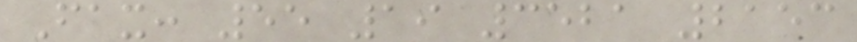Fax: 55 19 3521 2153
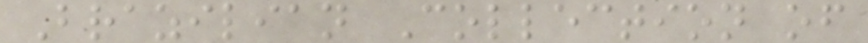Brazilian Collection of
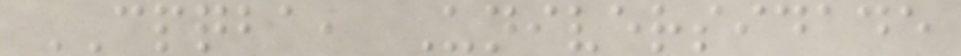CPQBA, Universidade
